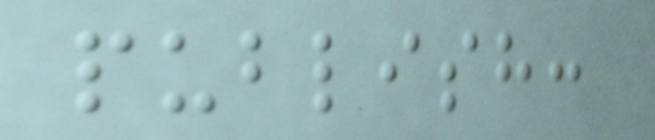publish:
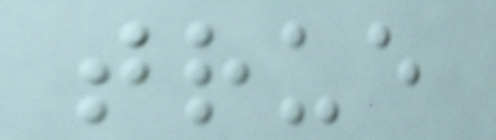true
